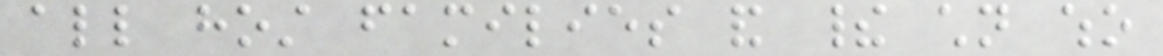all host families and their children who
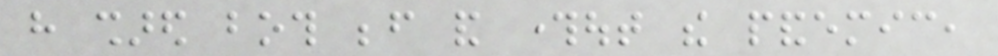have shared both before and throughout the pandemic,
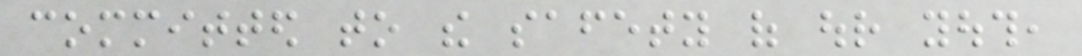committed to the safety of our youth,
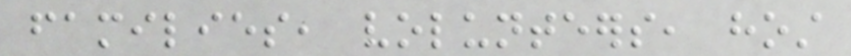families, volunteers, host
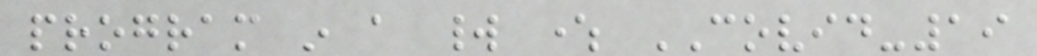program in a world where COVID-19
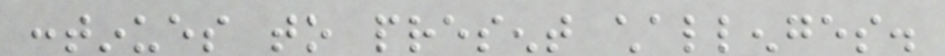continues to present challenges.
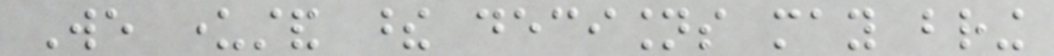We understand these decisions may bring
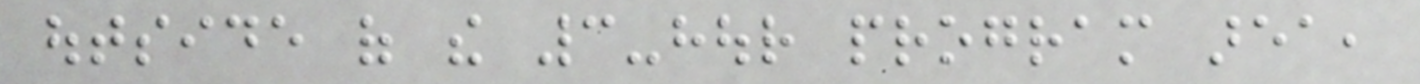outside of the 3-hour program area,
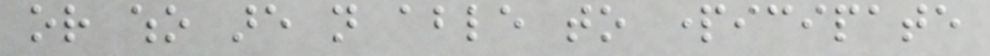or who are not able to participate
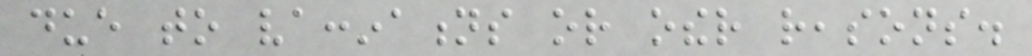due to vaccinations or other reasons.
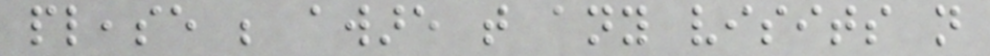please be aware that any visits not
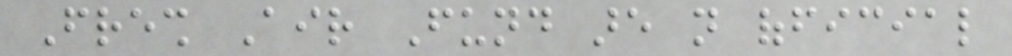Fresh Air Fund are not official
